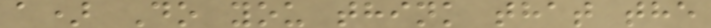a) Do you think that the
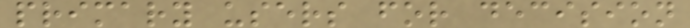primary users for decision
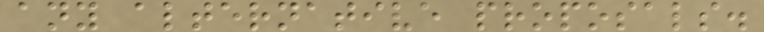any alternative proposals.
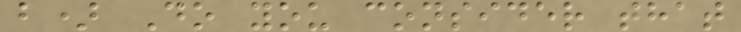b) Do you consider that
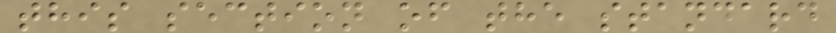this section of the standard
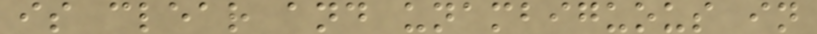is clear and unambiguous in
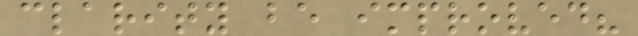clarity be improved?
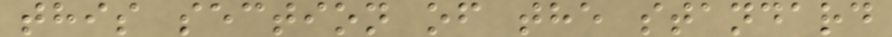this section of the standard
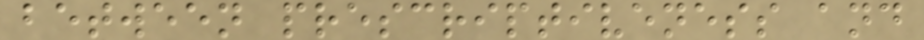between prescriptiveness and
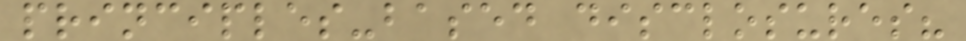principles-based disclosures?
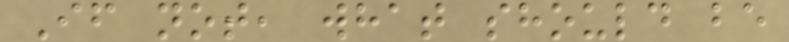If not, what should be
